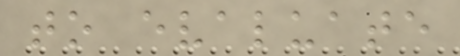to evaluate
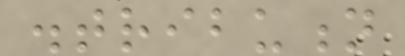distribution
